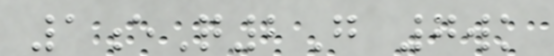1eQ2G 7wk
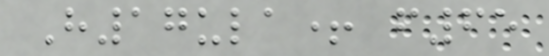H17ula+ f65
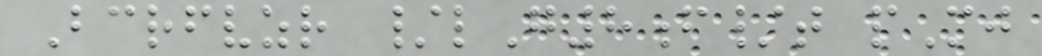Bcrfvzr /lG8f/t pMj
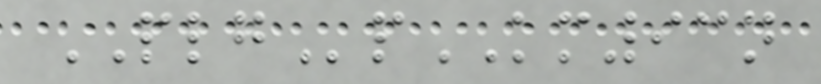PLGpKM93n
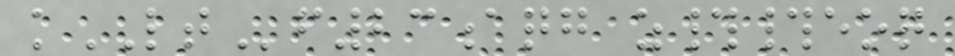kLTf23aqg z##eoq
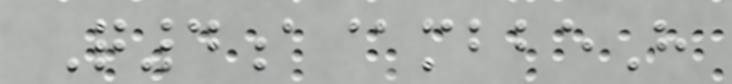Q4a@mbbeH
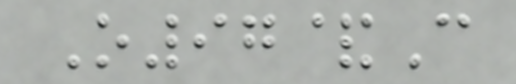O97&C
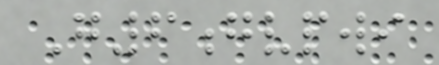G6gvpwi
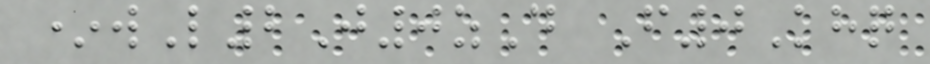*wL2J0zD F0Khq
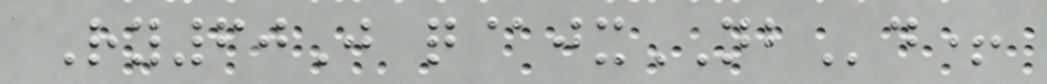Ry60J q@jxNBd+
